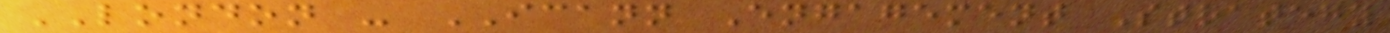LONDON - ICANN Engagement Strategy
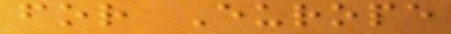for Europe
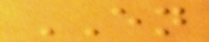EN
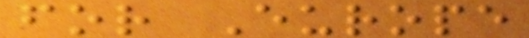for Europe
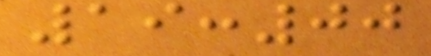19:00
